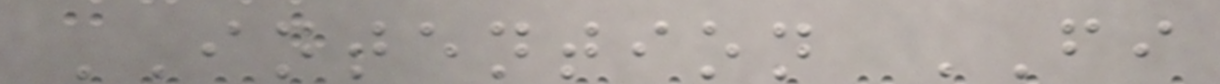INTENTION FI
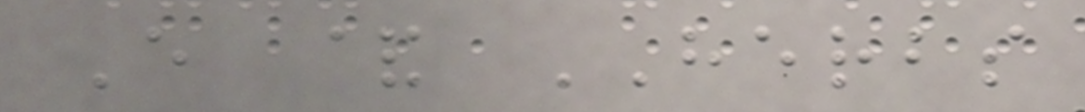E & HERBS
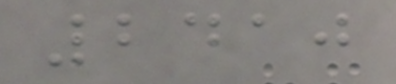2410
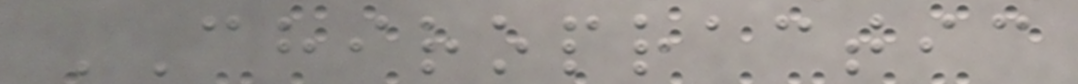CHIROPRACTIC
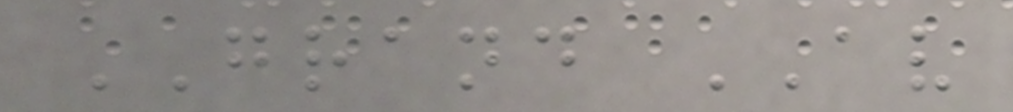GRAND AV
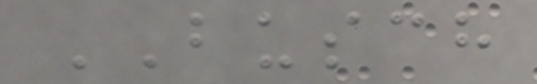BUSCH
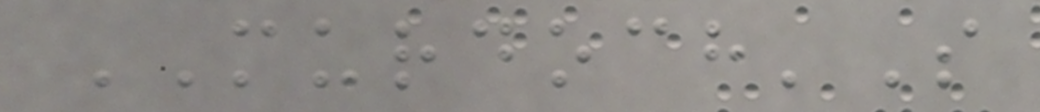MURDOCH'S
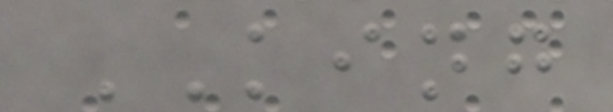KING
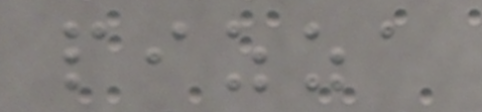pizza
